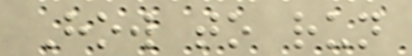How to run
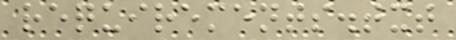requirements.txt
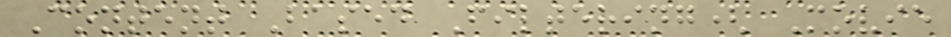Content Based Filtering( Movie
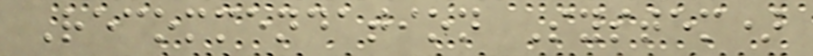Recommendation System)
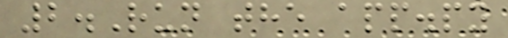2.Run the app.py
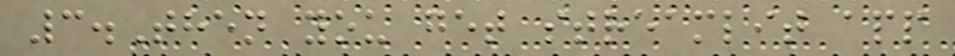3.Then you get streamlit app
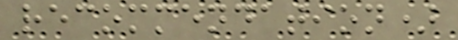recommendation)
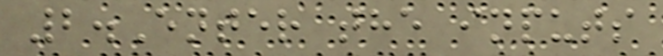2.Enter the inputs
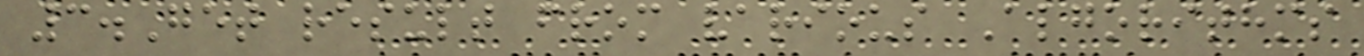3.Get result from various Algorithms
